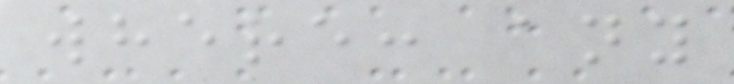where: any
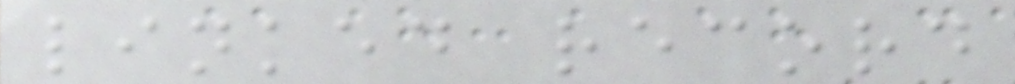linked record
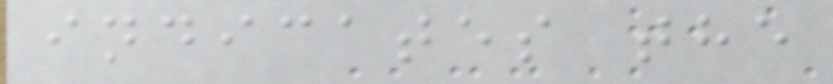indicates the
